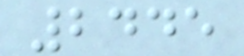2445
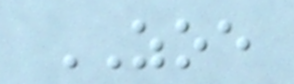ZOE
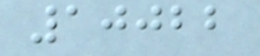10022
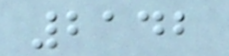2142
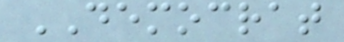DEMOCRAT
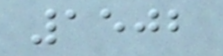1502
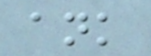ank
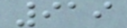919
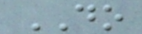DO
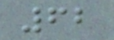62
